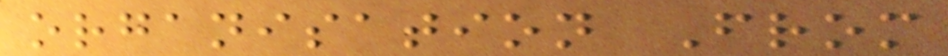organisation From
